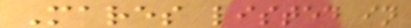Mares listed in
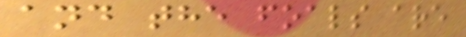and the foals are
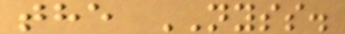the NYSS.
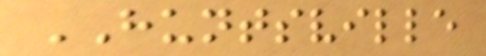HUNTSVILLE
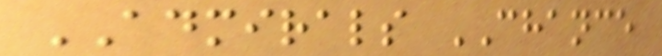ADMIRALS CHANCE
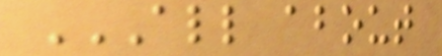ALL ABOUT
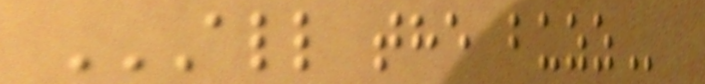ALL THE BUZZ
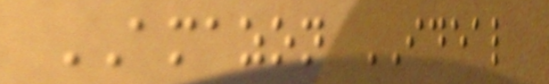AMAZON IDEAL
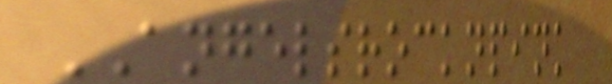ANGELSROCKNPINK
